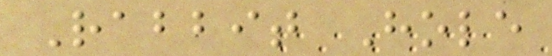Rabbit Hole
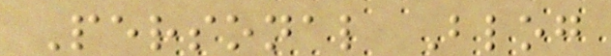Personal Blog
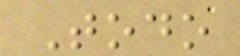Todo
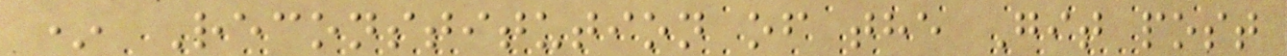* Reconstitution of the Git post
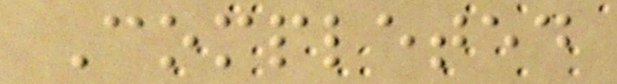Completed
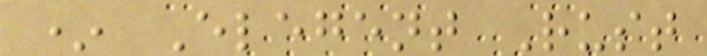* Elegent Rust
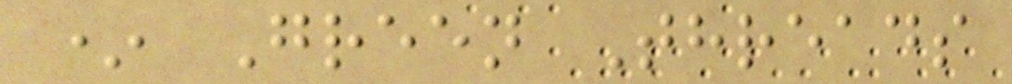* Green Threads
